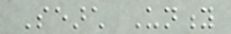Search Unity
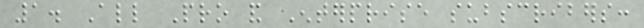1. All Pro and Enterprise subscribers:
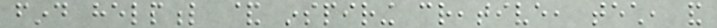find helpful & inspiring creative, tech, and
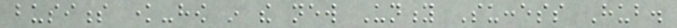business know-how in the new Unity Success Hub.
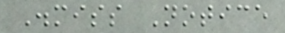Dismiss Notice
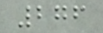276
